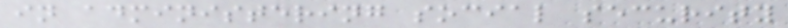in administering social security
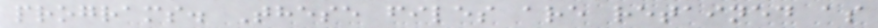programs. These files are retained as
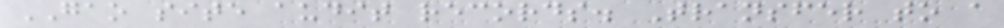GAO site audit records. Transfer to a
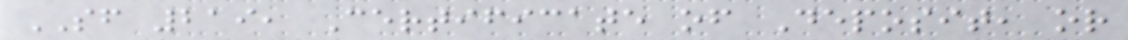SF 219, Certificate of Deposit, or
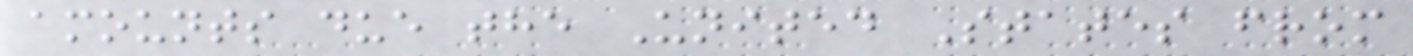amounts due the United States from
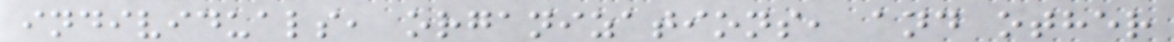individuals, organizations, and other
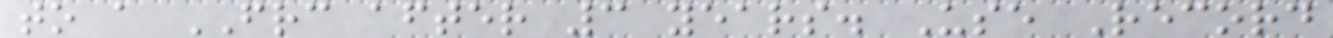to a FRC after 3 years. Use Record
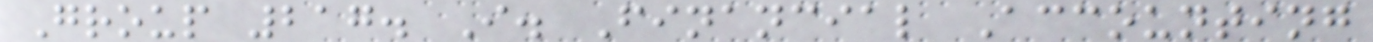Group 217. I. Financial Accounting
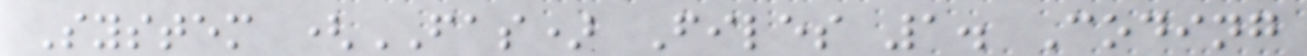System (FAS) Files 1. Coding
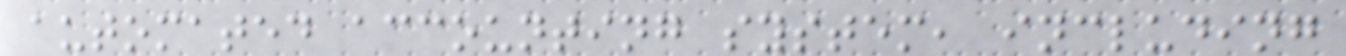automated accounting system, including
